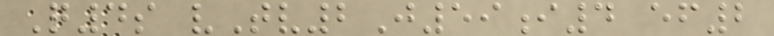Q4s vTv2J59i4 ef2
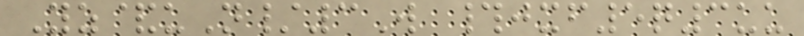Yz&uN/3W #jxf5q3uu
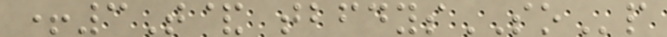+3T& tbfdysSOp
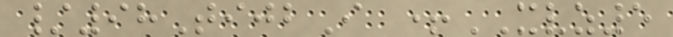/98TijbI +XVZ5
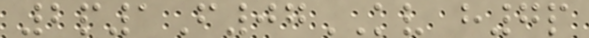2p1F07KV h7p
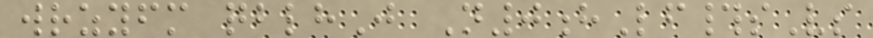wrzyfm qblhJ N0hLf#sVs
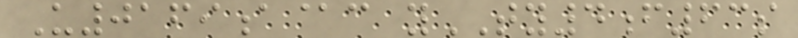U0169a@c yTY4f63s
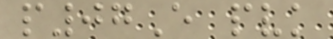p07E pvk
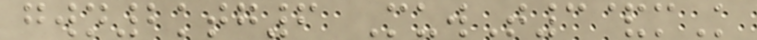gwn2ktg6 MuwT3&mK
